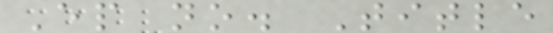Ep no. Title
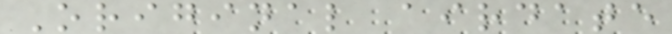Original airdate
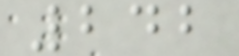242
